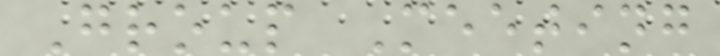Group Meeting
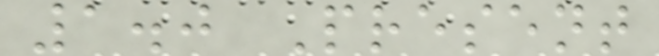1.0 Present
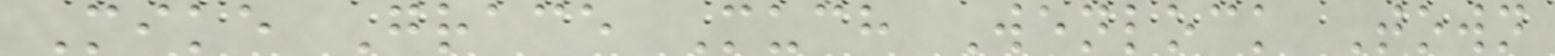Mike Grace Much Wenlock Town
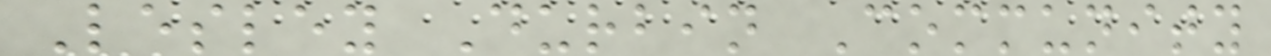Lesley Durbin Community
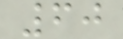60
